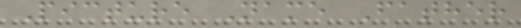Picture Name Father
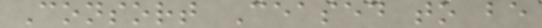Consort Ceased to be
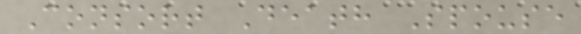Consort Death Spouse
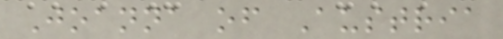Joanna of Austria
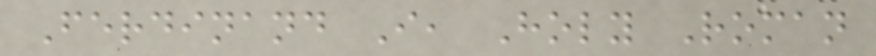Ferdinand I, Holy Roman
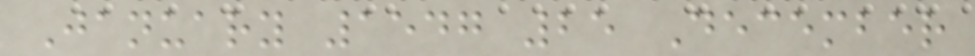January 1547 25 December
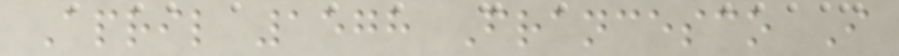April 1578 Francesco I
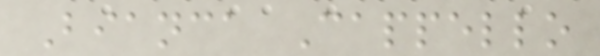Bianca Cappello
